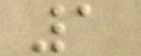1
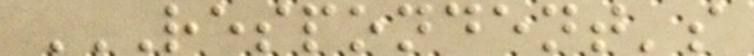RESPONDENT'S
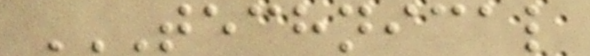TECHNICAL
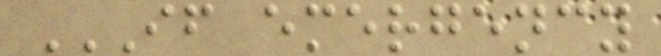IF EMERGENCY
